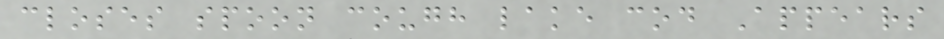closes spoon cough lake cod Appears
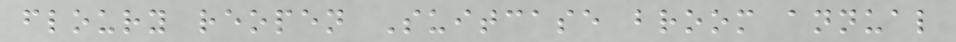floury reopen Suitcase broom annual
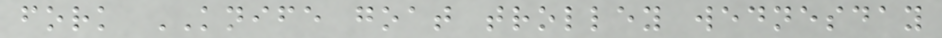fork KNIFE goat trolley wednesday
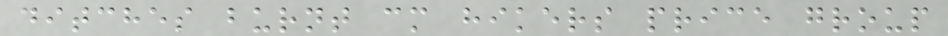ditches burnt cm hikers price group
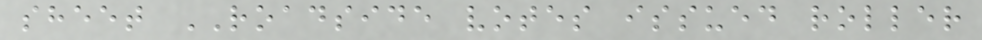sheet ROADSIDE votes issued roller
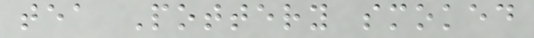tea Pottery smoked
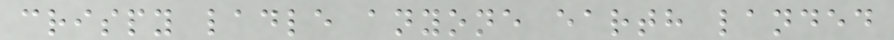crispy ladle anyone earth landed
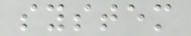system
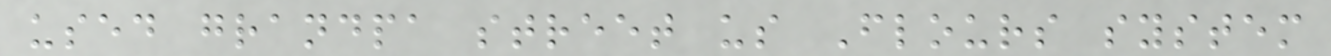used grandpa street us Flours system
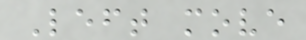Left move
